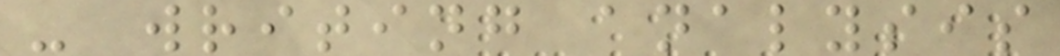- writing analysis
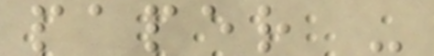paper -
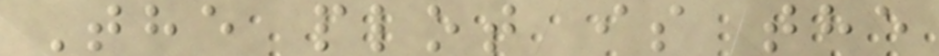The plot is the
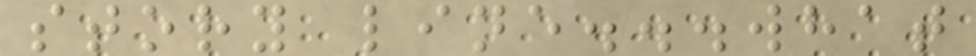story line...what
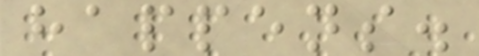happens.
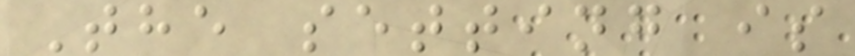The setting is
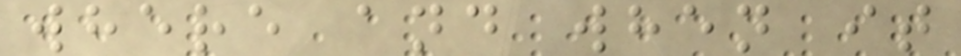where and when it
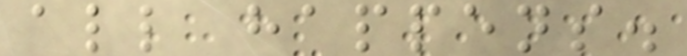all happens.
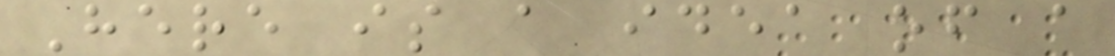Here is a idea of a
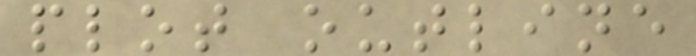plot outline
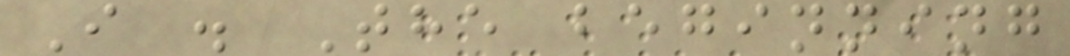I . The beginning
